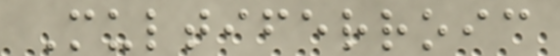Multiferroic
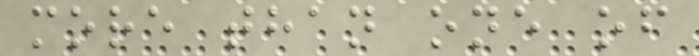more than one of
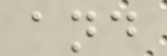and
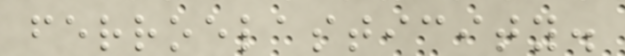ferroelasticity.
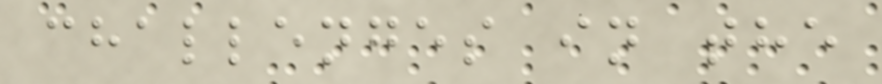challenges in the
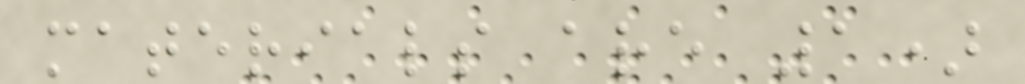materials are 1)
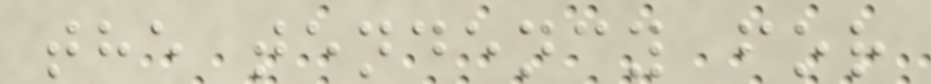the tendency for
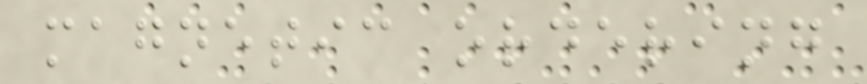magnetic ordering
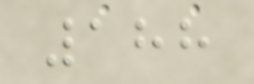188
